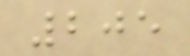205
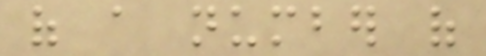of a number of
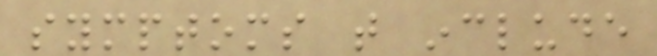symptoms that include
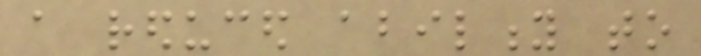a reduced ability to
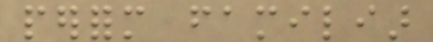perform familiar
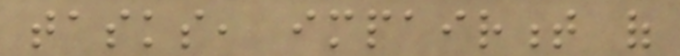tasks, impairment of
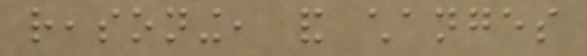reasoning, and changes
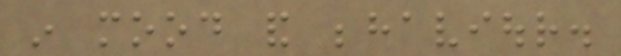in mood and behaviour.
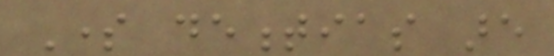Some dementias are
